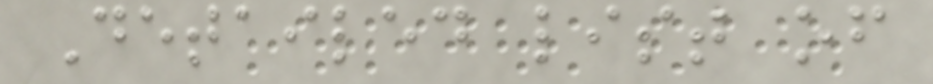Detailed list of
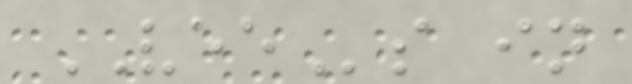VEEs in
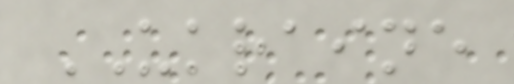UKRAINE
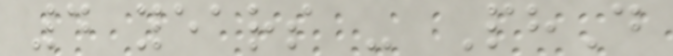4 years - PhD
